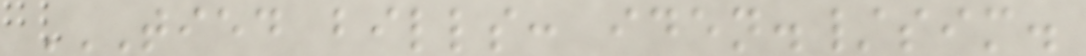TIED BILLS: IDEN./SIM.
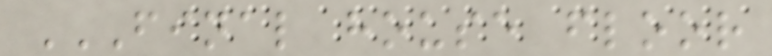FINAL HOUSE FLOOR
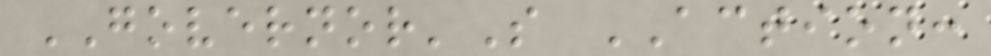GOVERNOR'S ACTION:
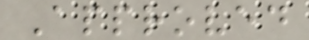Approved
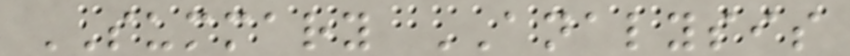SUMMARY ANALYSIS
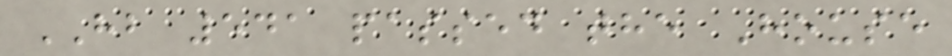HB 541 passed the House
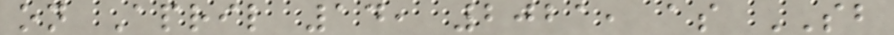on April 14, 2021, as SB
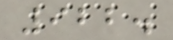922.
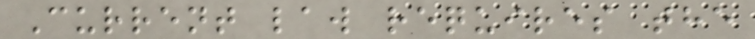Current law requires the
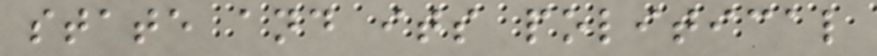state and its political
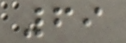69
